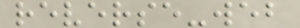reverse-web
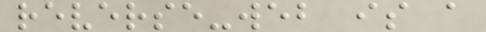reverse-web is a
